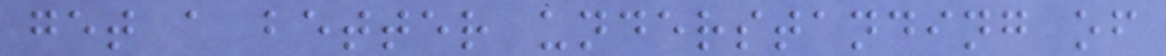get a better understanding of
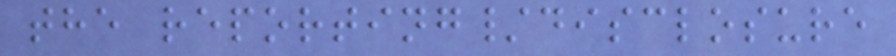the reporting/disclosure
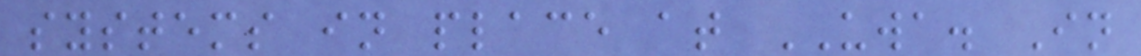systems in place at UWA. In
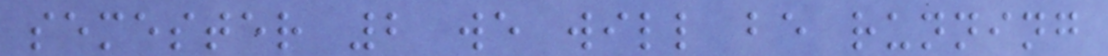semester 2 we will be running
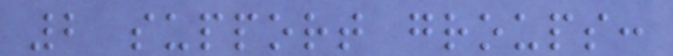2 support groups:
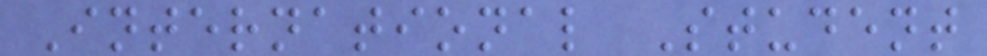International Student
